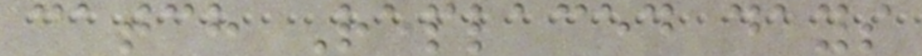catch Replaced days
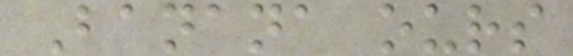Banana ours
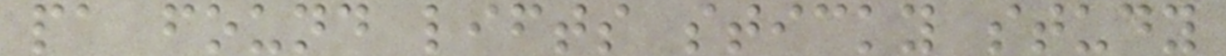pa found lifts sticky study
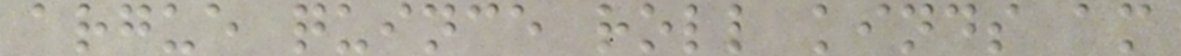argue quince roll kinds am
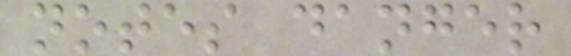notes danger
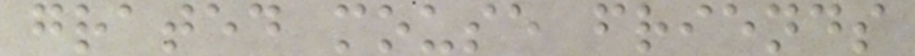grated mouse friends
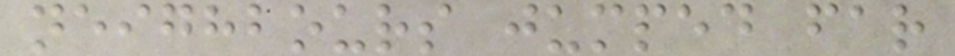neighbours jumped far
